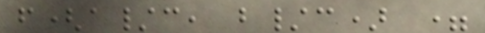f(a/c, b/c) =
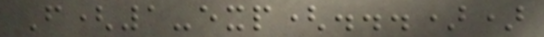F(1-exp(...))
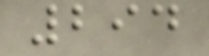294
